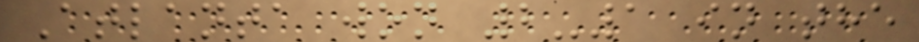Atlanta won 2-1 in the
